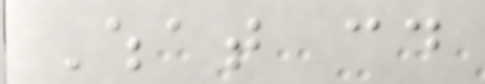What could
